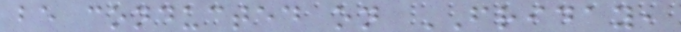be conducted on FRIDAY,
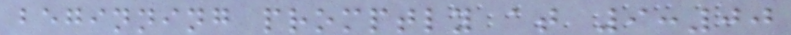beginning promptly at 9:00
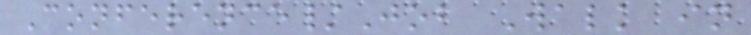Conference/Job Walk in
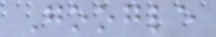Google
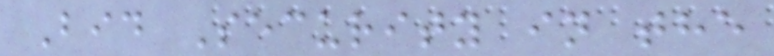Bid Security in the
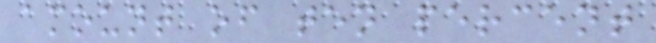amount of ten percent
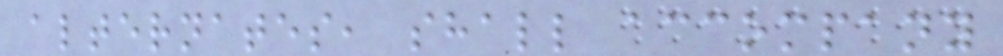alternates, shall accompany
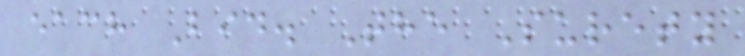each Bid. The Surety
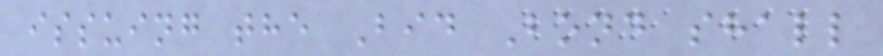issuing the Bid Bond shall
